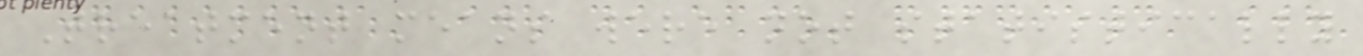Treatment means were not statistically
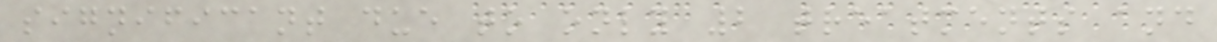significant due to only 2 treatments and
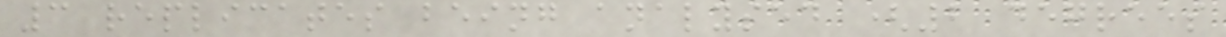3 replicates being analysed (2 degrees
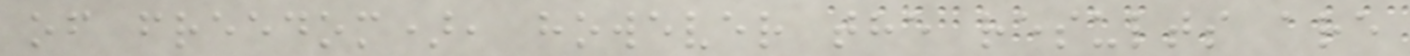of freedom), however the results are
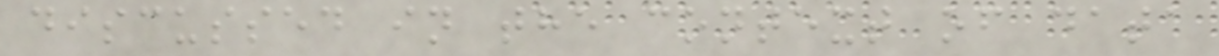discussed in the context of data
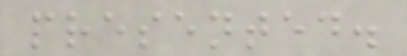presented.
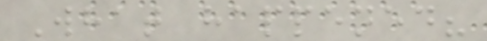What happened?
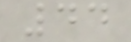44
